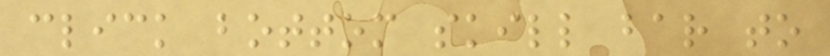click bottom skill bar to
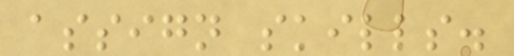assign skills.
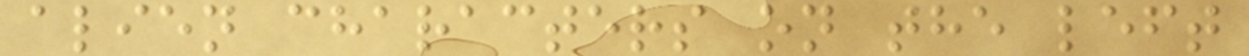alien characters on the left
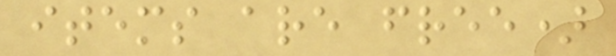items are free)
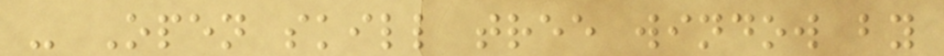- Open skill tree window by
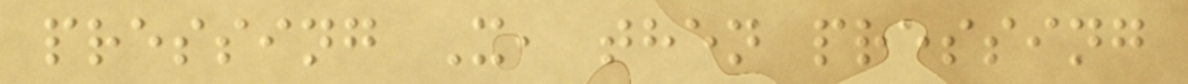pressing X, then pressing
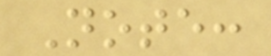Note:
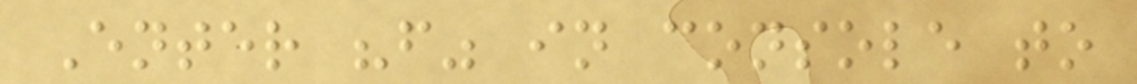Enter "f" in console to
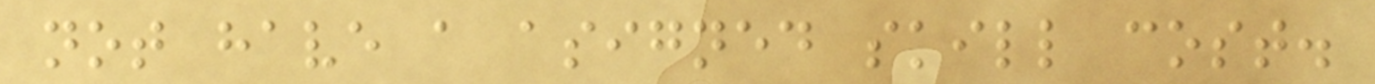not have a asigned skill cost.
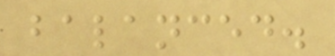balanced.
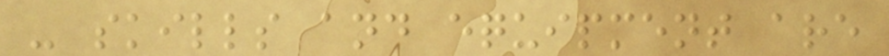- skills and equipment are
